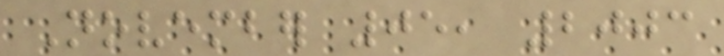November 05, 2003
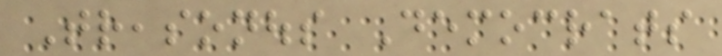Treasonous Democrats
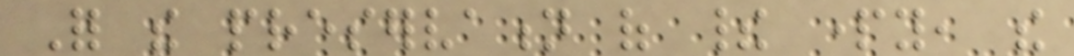For the preservation of their party, the
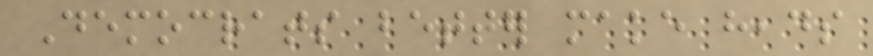Democrats better make heads
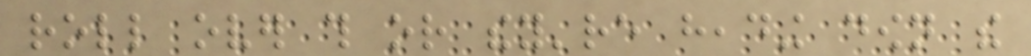roll over this or they're heading down the
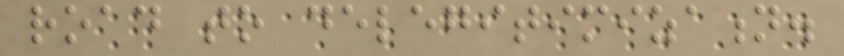road to delegitimization.
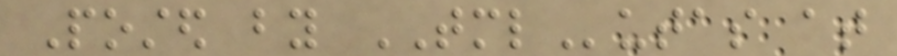Posted by TMLutas at
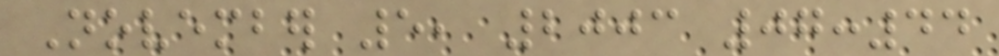November 5, 2003 07:44
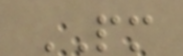PM
